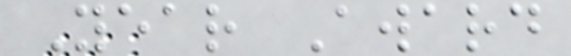Year Award
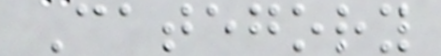Category
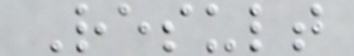Result
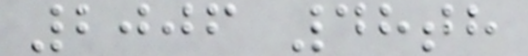2006 48th
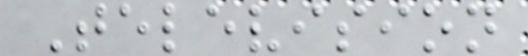Television
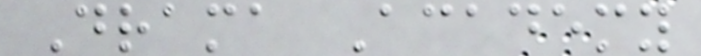Drama Academy
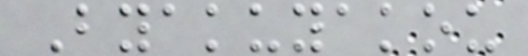Byakuyakou
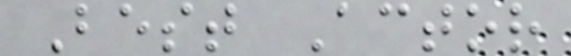Best Actor
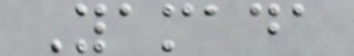Yamada
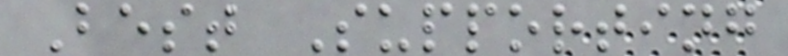Best Supporting
